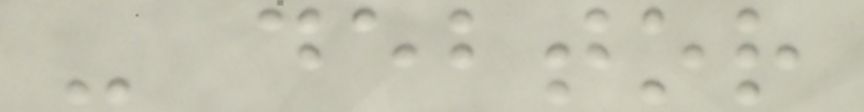- debtor
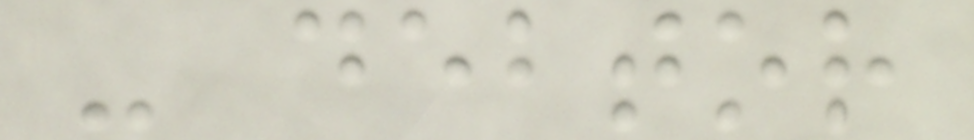- debtor
